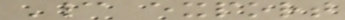Cannot export
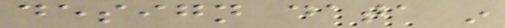design data in
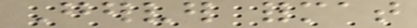Gerver format
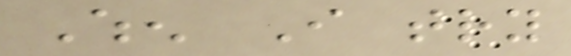When I try
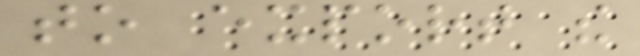to export the
